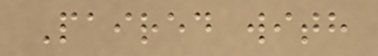Paired with
